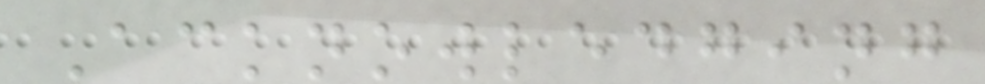Acknowledging
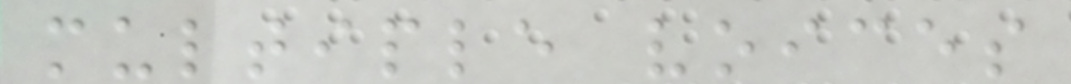multiple voices
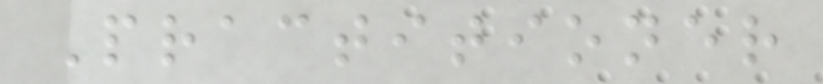Practitioner
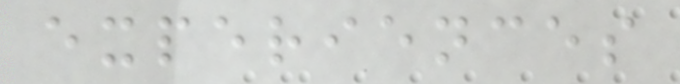experiences
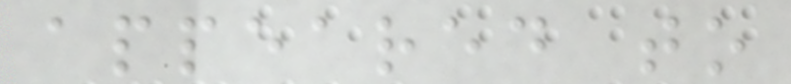appeared to
